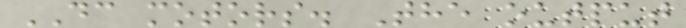DC motors. The output
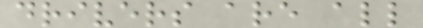drivers are all
